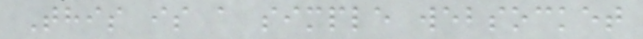This is a simple websocket
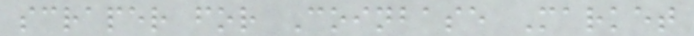scraper for Coinbase Market
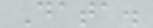Data.
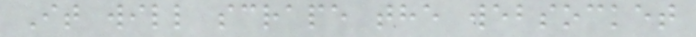It will scrape the websocket
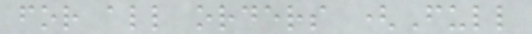for all orders (Full
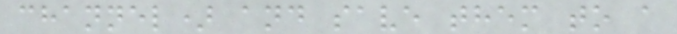channel) and save them to a
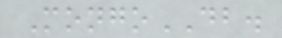MongoDB.
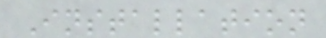Installation
